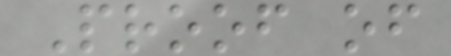Proof of
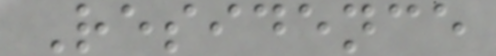Residence
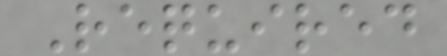Required
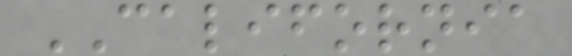CALIFORNIA
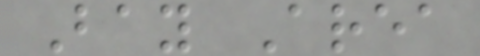Bay Area
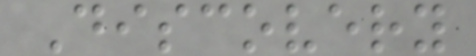Discovery
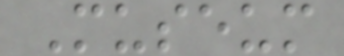Museum
